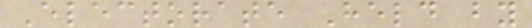Electorate Held by
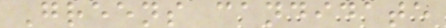Greens candidate
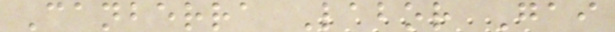Canberra Labor Gai
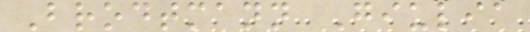Brodtmann Giulia
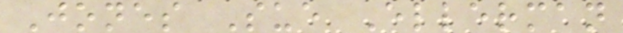Jones Sue Ellerman
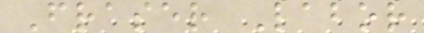Fraser Labor
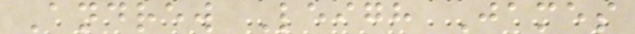Andrew Leigh James
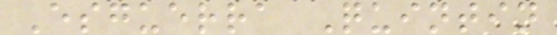Esguerra Quintin
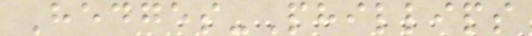Hedges-Phillips
